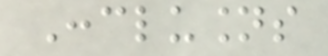Conclusions
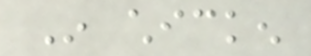In chicken
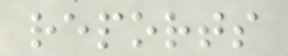reports
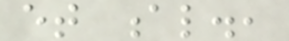et al.,
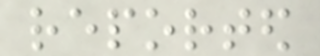reported
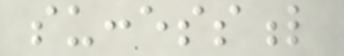successful
